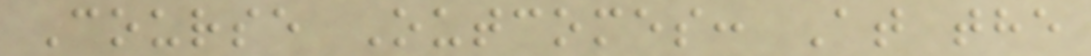Course Outcomes: At the
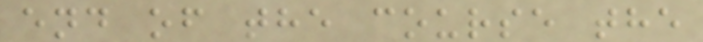end of the course the
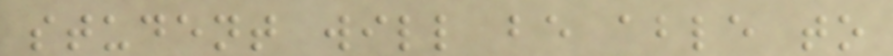student will be able to
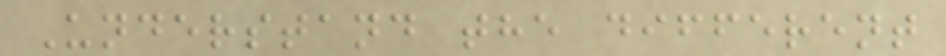Understand the different
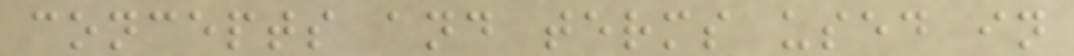concepts and terms used in
